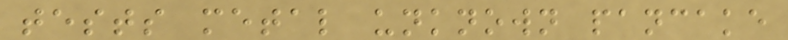tests metal unknown pancake
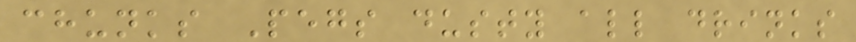chunks Pegs dusty all drinks
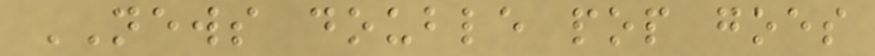NEWS double pop goes
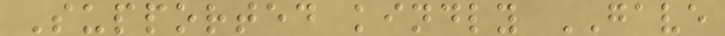Supported kindly GAVE
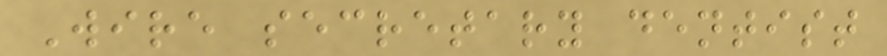Wire secretary dentist
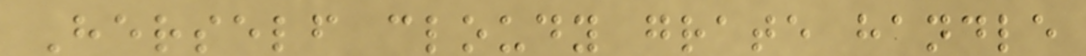Herself cloudy grate handle
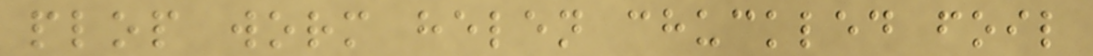plop worm helen chuckled foil
